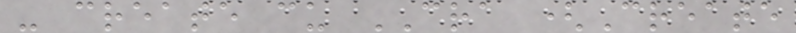- create cu CRA (Create
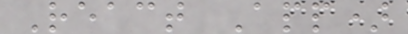React App)
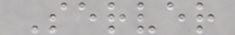Server
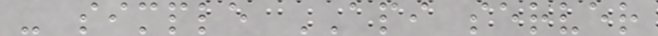- simple API server
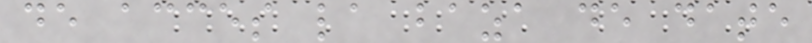de acces la baza de date
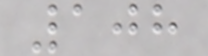108
